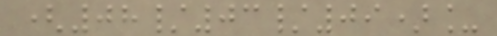(08/03/09)_
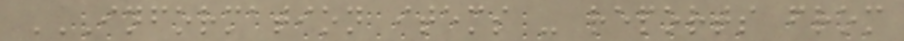INFORMATION ITEMS - REPORTS FROM
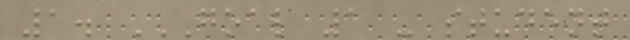1. GOAL 1 - STUDENT
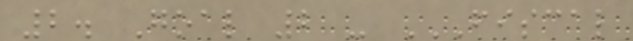2. Goal 2 - FISCAL
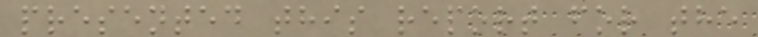presented this report for the
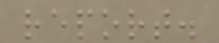report.
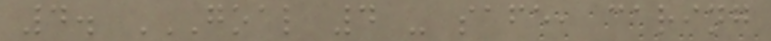4. GOAL 4 - SAFE, CARING
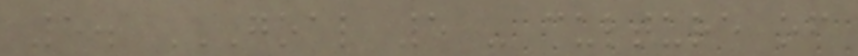5. GOAL 5 - CULTURE OF
